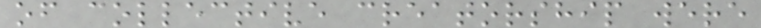of collective creatorship were
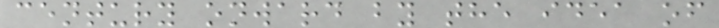century onward by the idea of
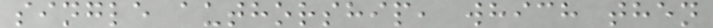single authorship, which then
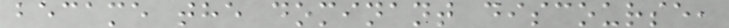became the dominant discourse,
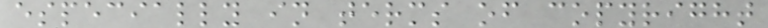especially in terms of copyright
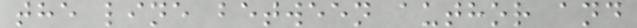the line between author and
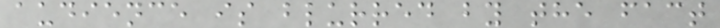audience is blurred by the fact
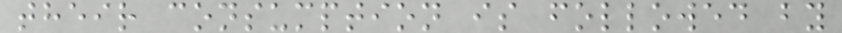their consumption is followed by
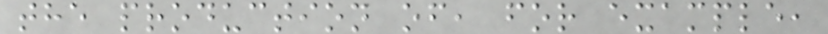the production of, for example,
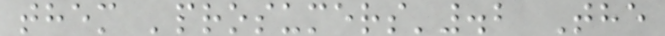them 'prosumers'.2 The
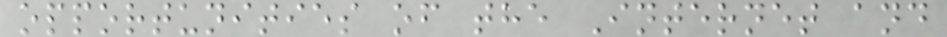opportunities of the Internet and
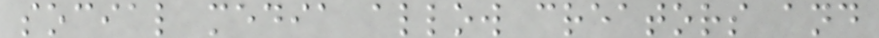social media allow creators and
